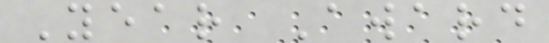Year Award
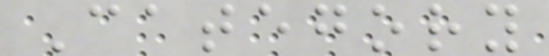Category
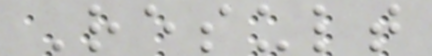Result
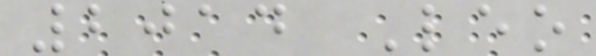2014 Leo
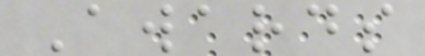Awards
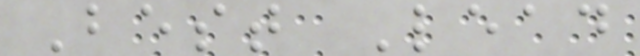Best Lead
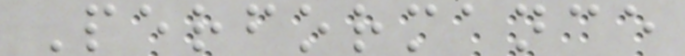Performance
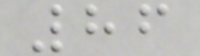86
